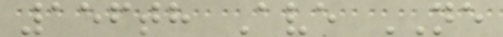156th Ave NE
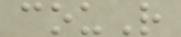couR
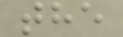the
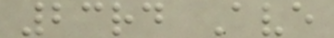23rd Ave
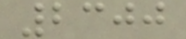2300
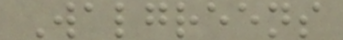Walgreens
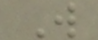W
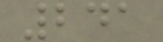241
